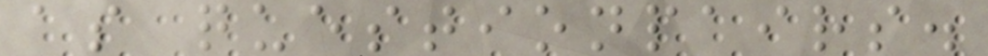as questionpairs.
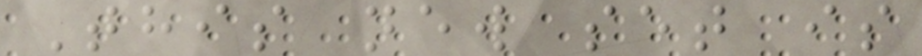This new set is
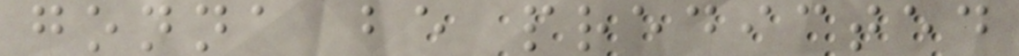gonna be predicted
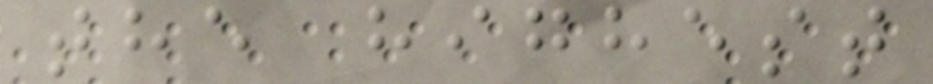the highest
